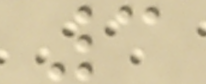3
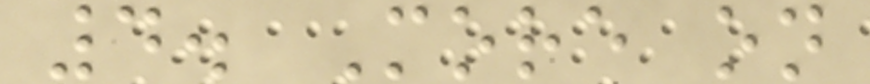4. More on
